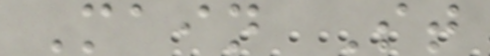Main St
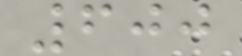600
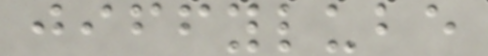jiffylube
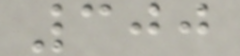300
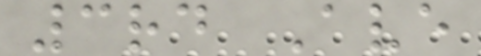3rd Ave
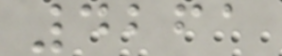4261
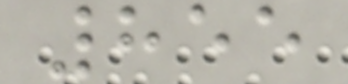855
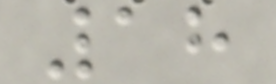18
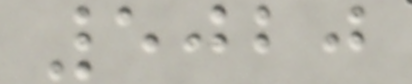5020
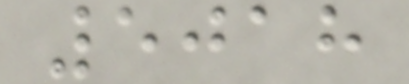5018
